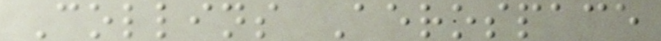Collins Aerospace
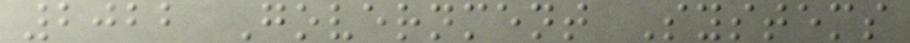2022 Government Systems
